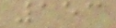153
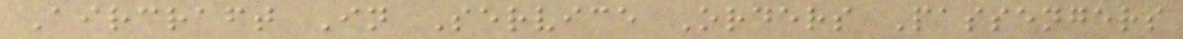Aircraft In Service Orders Passengers
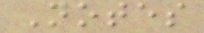Notes
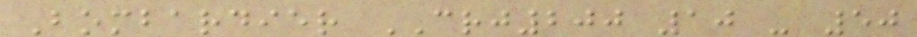Bombardier CRJ200 10 - 50
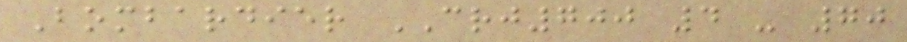Bombardier CRJ700 4 - 70
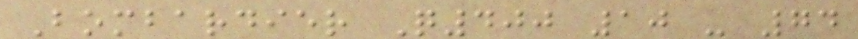Bombardier Q400 10 - 74
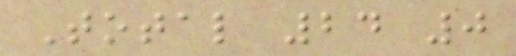Total 24 0
